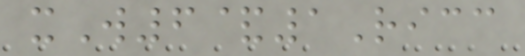xW6&1Ricc
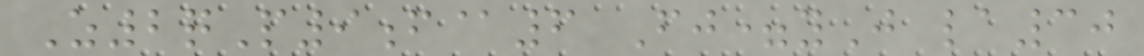Z2qP9f@6 Fj=yJ la30
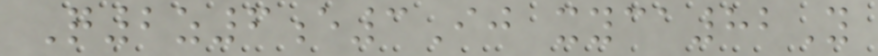Q2z6e3Ij xyca82Y
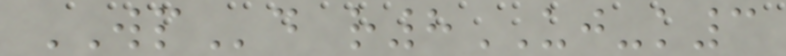WPd r8UJ-k3
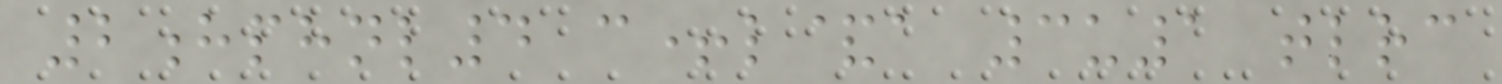2hphnl4 c+l&a 3u1 tlrc
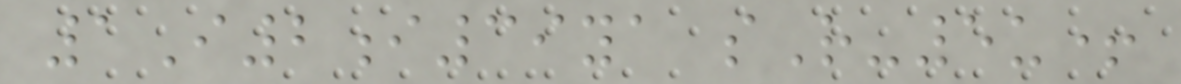1I2i39ya sR-5u+
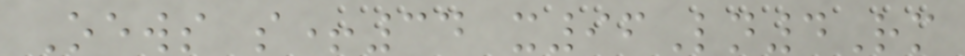Oews s+34 x96Ln4Rm
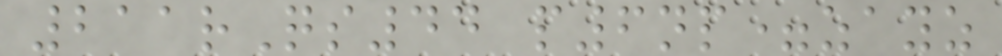211rQs44 p6np=zayz
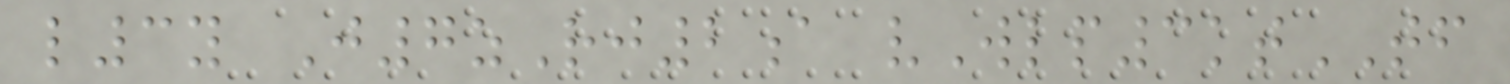l3y J7zRj2a vWlp3ktTF
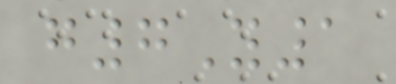g7Y1
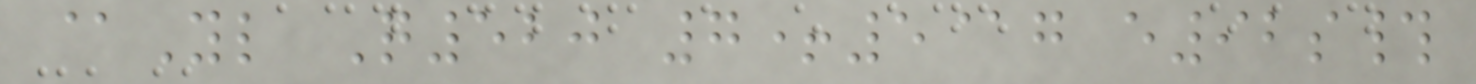@Yl Q520 7+5@g e92s#
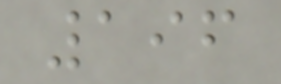196
